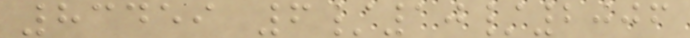83459 6/10/2006
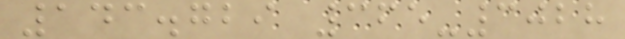143.729 365-3028
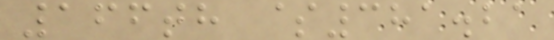166th $381.21
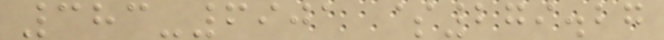383-6901 $279.27
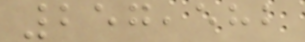257,582
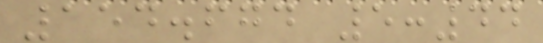154.674 5:44
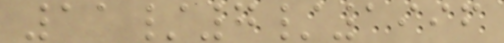11/7/1996
